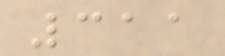311
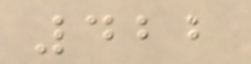422
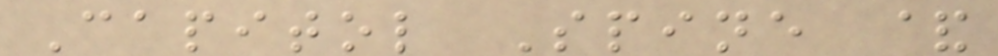Capitol Spine &
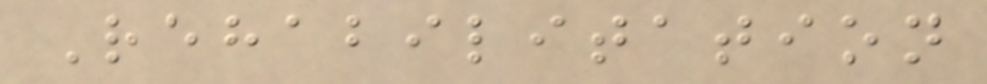Rehabilitation
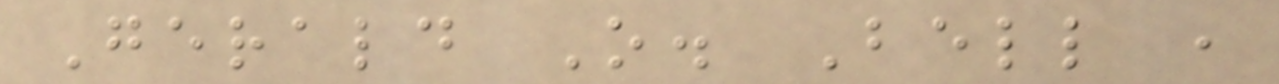Gerald O. Bell ,
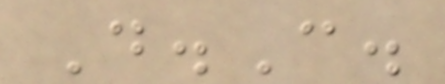D.C.
